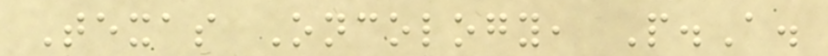Texas Oncology, P.A.
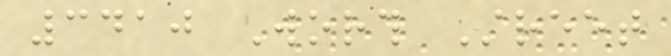3410 Worth Street
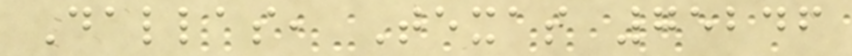Dallas, Texas 75246
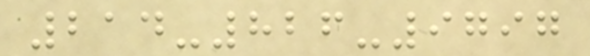214-826-9797
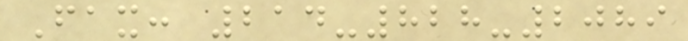Fax: 214-828-2089
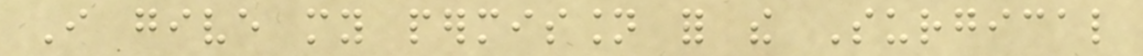I give my permission for the Surgical
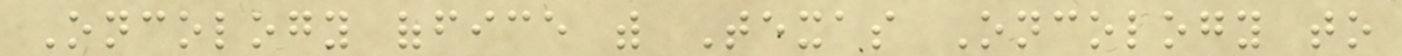Oncology office with Texas Oncology to
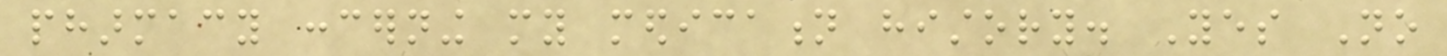pharmacy concerning my medication history. Yes No
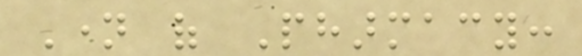Name of Pharmacy:
